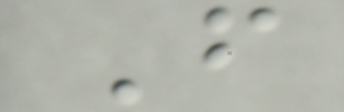F
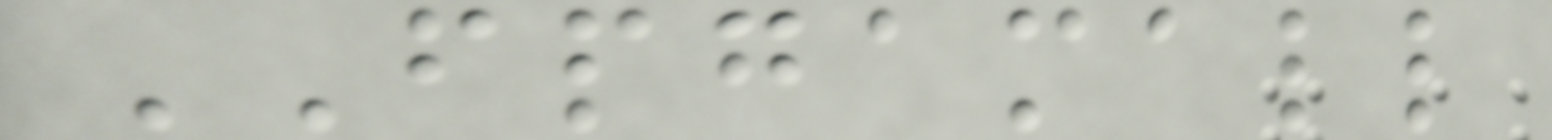FPGAMALL
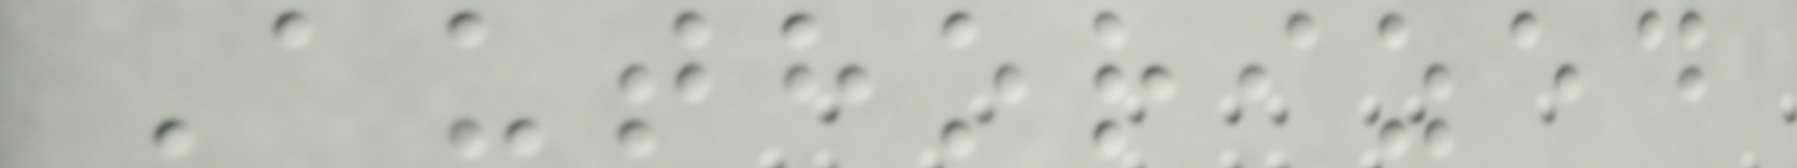Authorized
